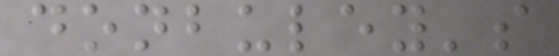donbuley's
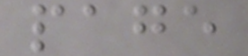page
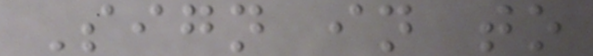Sign in to
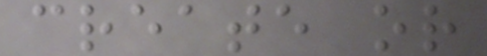create or
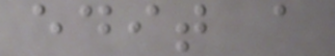edit a
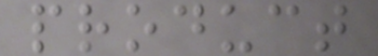product
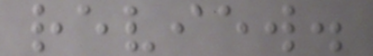review.
